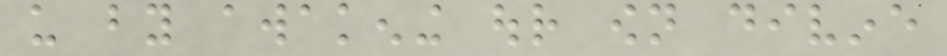us by awakening our own divine
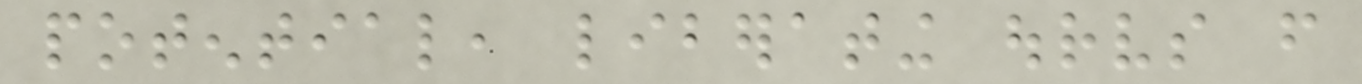potential, liberating ourselves from
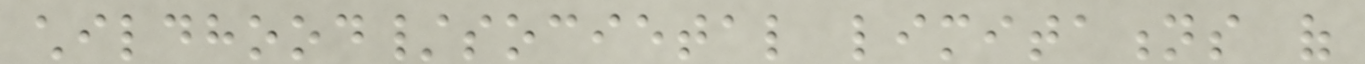childhood/societal limitations of
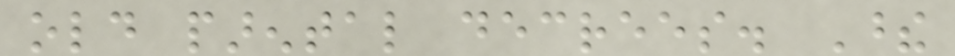old parental decrees. These
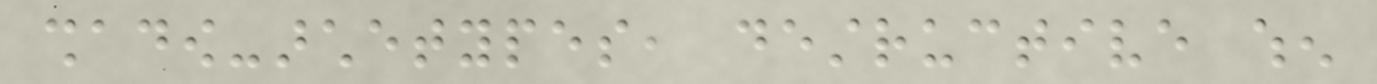shadow-archetypes, destructive when
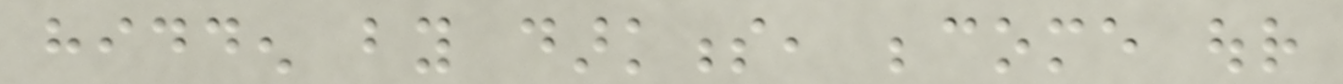hidden by darkness, become our
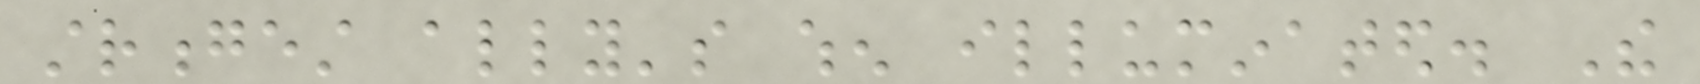strongest ally's when illuminated. The
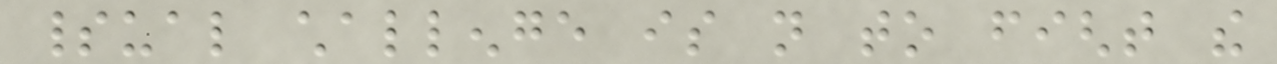spiritual challenge is not to fight the
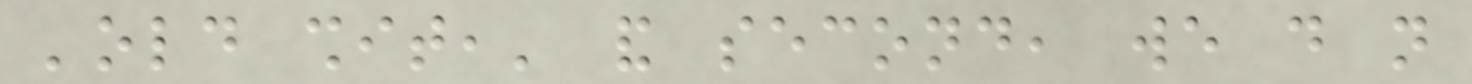'old shit,' and second, we do not
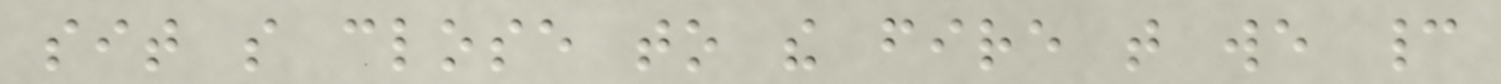sit so close to the fire that we cannot
